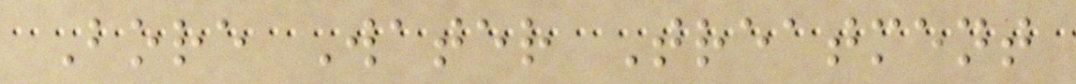Bore Water Treatment
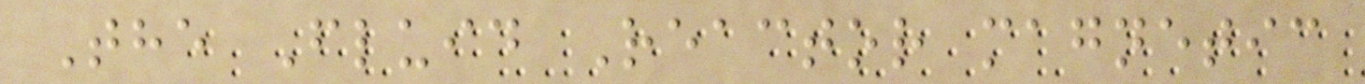The Fluid Reactor magnetic
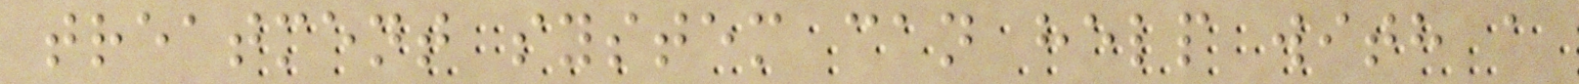treatment system can help with a
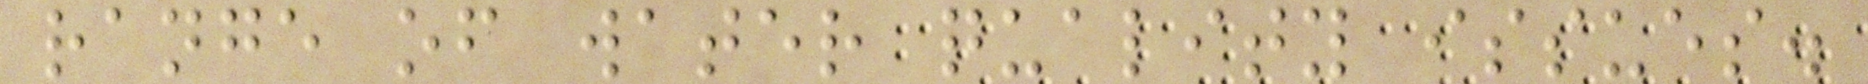range of water quality issues.
